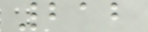212
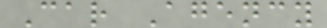Car Agency
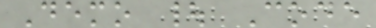Demo | Code
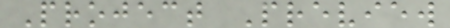Project Preview
